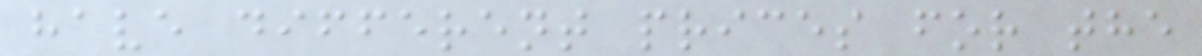have different prices for the
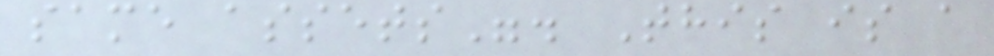same assets". This is a
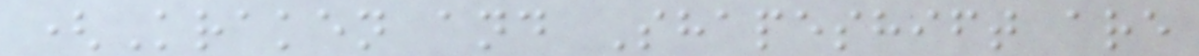(Kraken and Shapeshift are
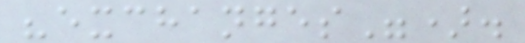"exchanges").
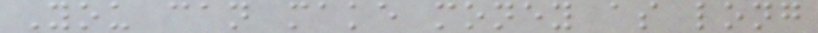You can make money as long
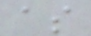as
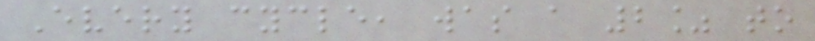Every cycle, was a 2% to
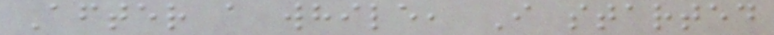After a while, I started
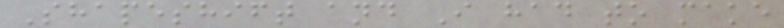Shapeshift and I had to make
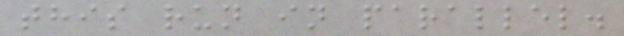this run in parallel.
